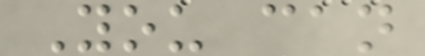You can
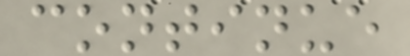continue
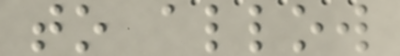to allow
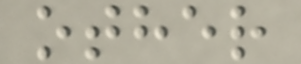other
